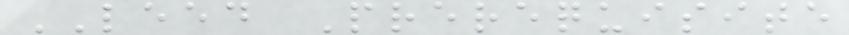LEED Prerequisite
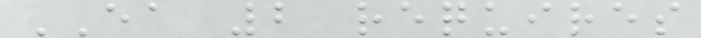EA 2 requires
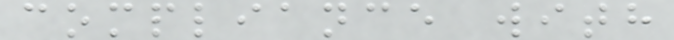compliance with
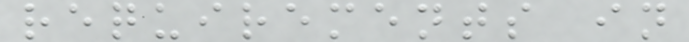requirements in
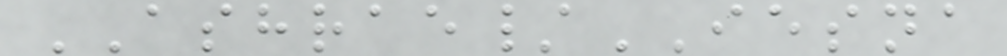ASHRAE/IESNA
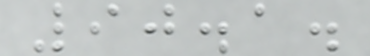90.1.
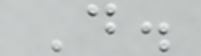D.
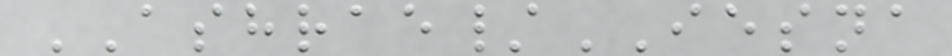ASHRAE/IESNA
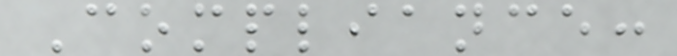Compliance:
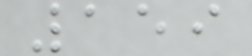159
